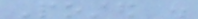Posted .
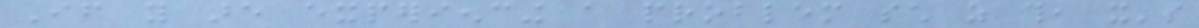If you are experiencing a problem such as this, it's
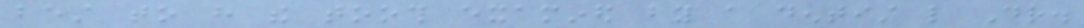best to have the tooth examined by a dentist like Dr.
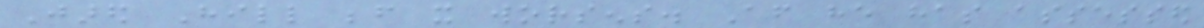Jared Hill before it worsens. After he has assessed
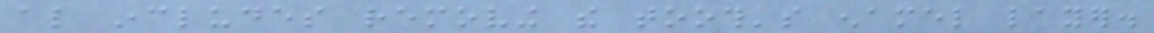also includes removing the tooth's enamel layer.
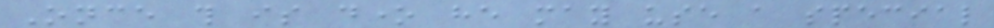Once this is done he may use a special
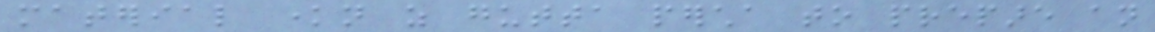material known as gutta percha to prepare an
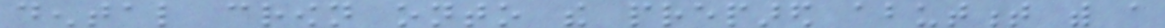dental crown onto the prepared abutment with a
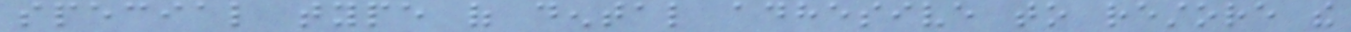special type of dental adhesive to restore the
